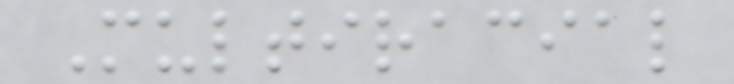Multiracial
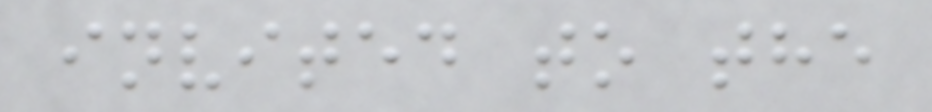invited to the
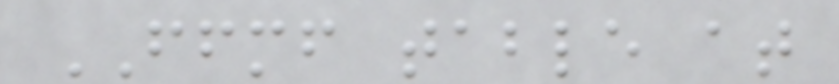FFMF table at
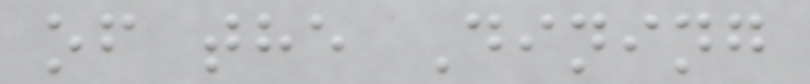of the Dining
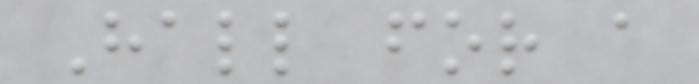Hall for a
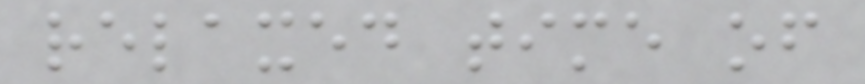relaxed time of
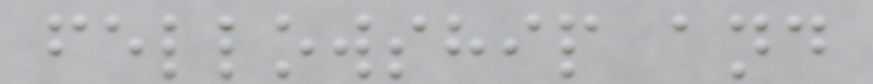fellowship and
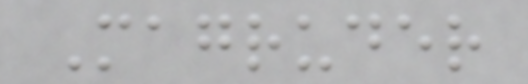Magruder
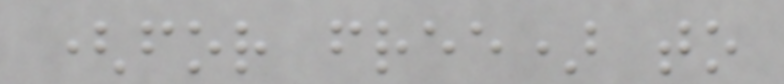(for free) to
